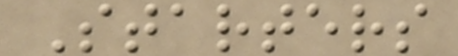Starters
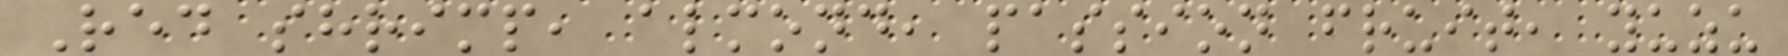Red shrimp, almond, passion fruit, yuzu
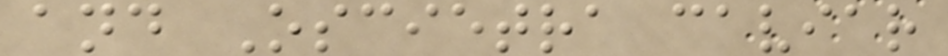and Oscietra caviar
